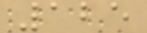125
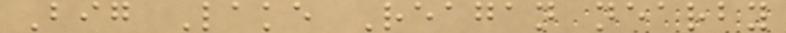Big Lake Reagan nearby
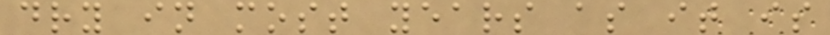dry in most years as it is
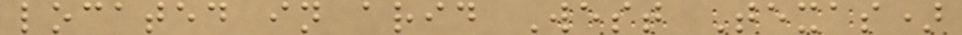located in arid West Texas)
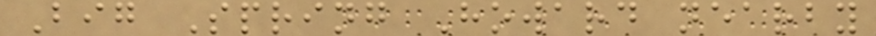Big Spring Howard nearby
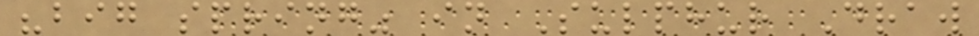"big spring" in Sulphur Draw
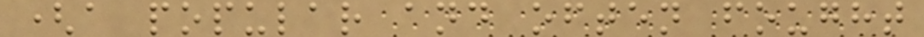(a popular and often fought
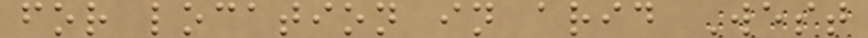for location in arid West
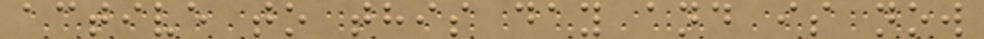active to this day and is now
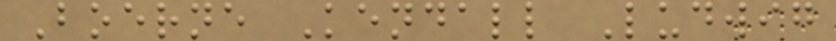Boerne Kendall Ludwig
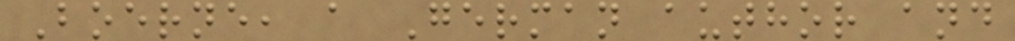Boerne, a German author and
